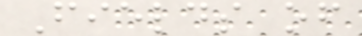Fields of
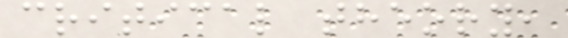critical theory,
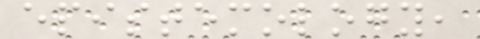epistemology,
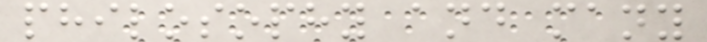philosophy and many
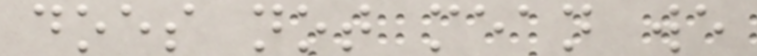does not mean we
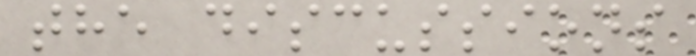the discussions
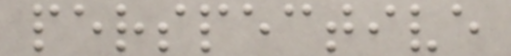perspective
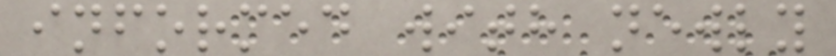informed with newly
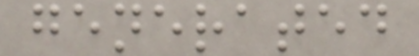generated
